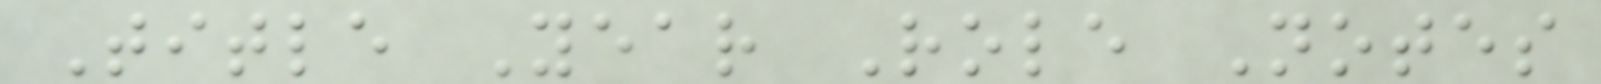Title Year Role Notes
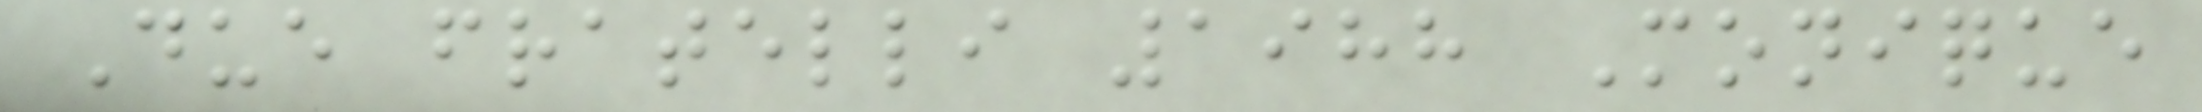Due fratelli 1988 Monique
